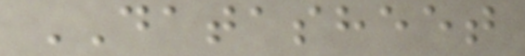DATASHEET
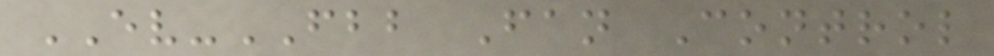EV-FBB Fan Control
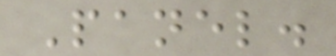Panel.
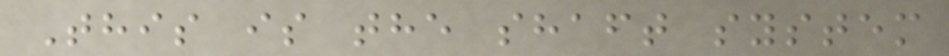This is the shaft system
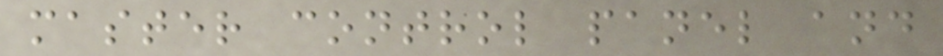master control panel and
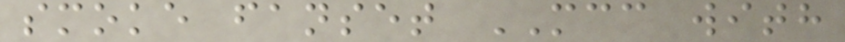smoke fanset MCC with
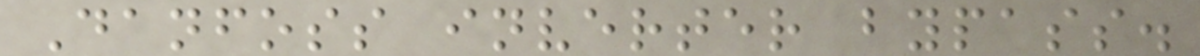Danfoss inverter bypass.
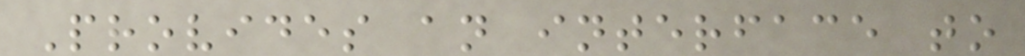Provides an interface to
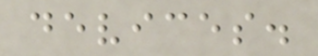devices.
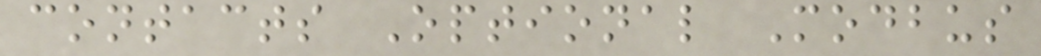contacts Optional Modbus
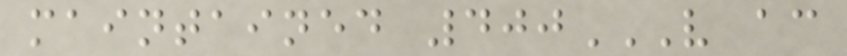maintained 400V AC
